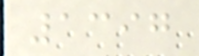1397
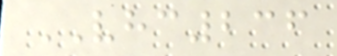VHC236
